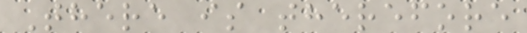There is therefore
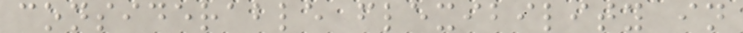considerable flexibility in
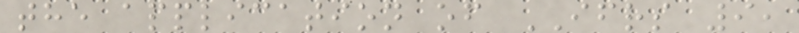the application of IFRS 9,
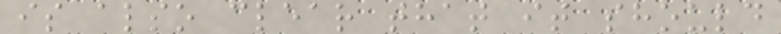is also clear that it should
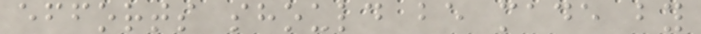efforts should be made by
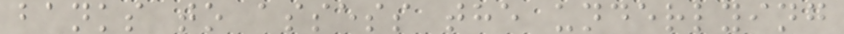banks to assess the underlying
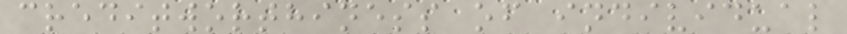creditworthiness of individual
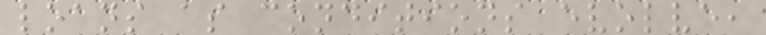loans as conditions evolve,
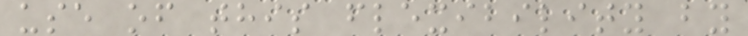use of this flexibility by
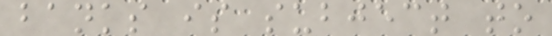banks is subject to
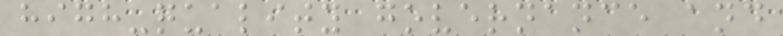high-quality governance and
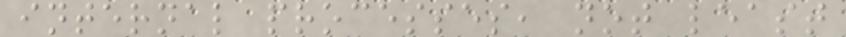internal processes, not least
